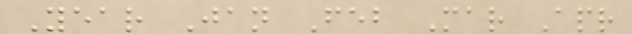Year Jan Feb Mar Apr
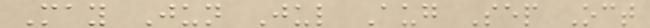May Jun Jul Aug Sep Oct
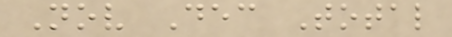Nov Dec Total
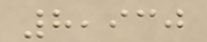8,930
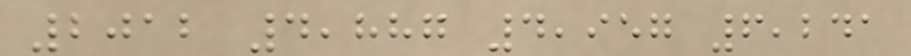2012 4,887 4,957 6,241
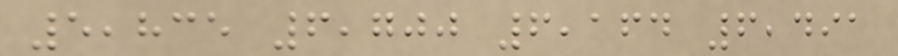5,835 6,700 6,164 6,491
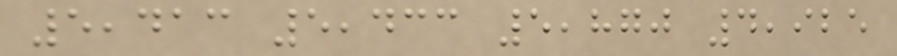5,413 5,433 5,870 4,925
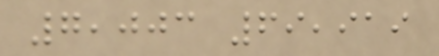7,003 69,919
